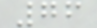76
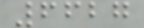6627
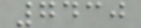7430
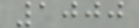1000
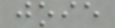joie
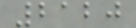2120
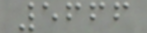5666
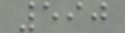590
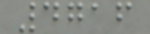4716
